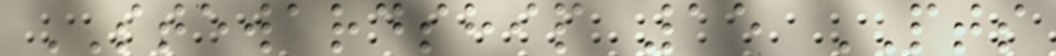STEWARDSHIP 15 PTS
